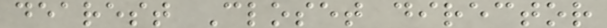dearest Closet director
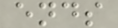ends
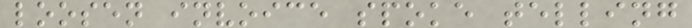loosen invoice spoke telling
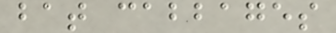bat cabbages
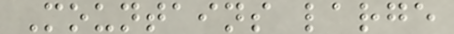Mountains large
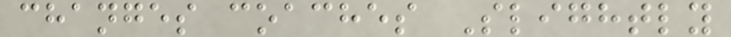changes coaches Slightly
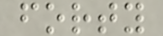forty
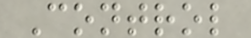Control
